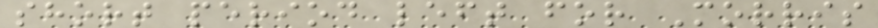short period left for Morris
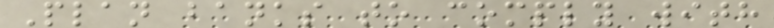Plan banks to comply with
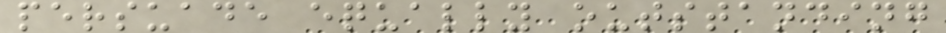persuade equally outstanding
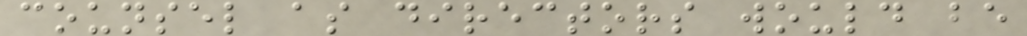counsel as directors would be
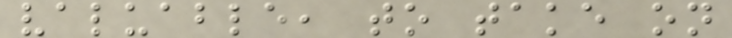valuable, to take on
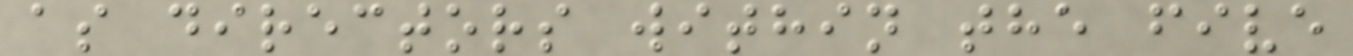as directors within the five
